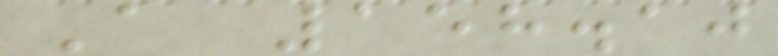A 158.10
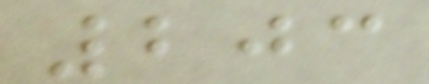203
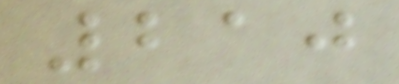210
